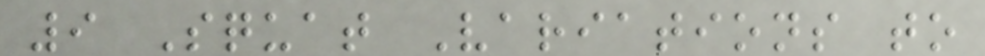9 Squat Variations to
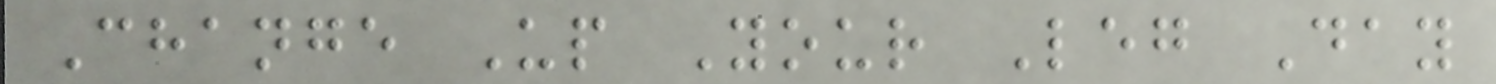Change Up Your Leg Day
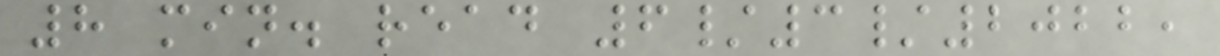8 min. read 6/3/2022,
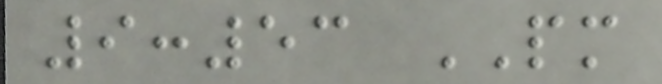9:53 PM
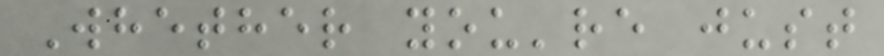Whether you're just
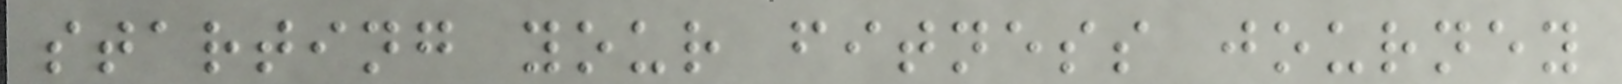starting your fitness journey
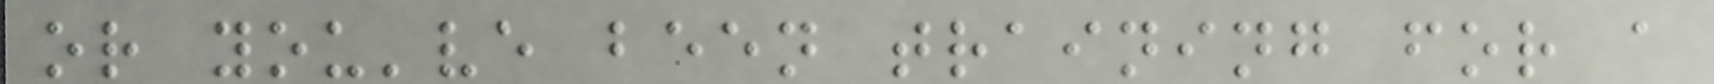or you've been training for a
